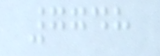7748
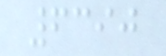6390
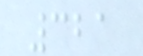321
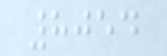8054
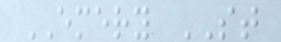EMERY ST
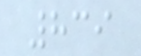839
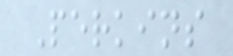Perkins
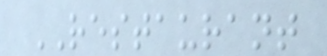RESTAURANT
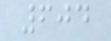604
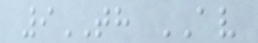9TH AV
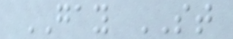GAY ST
